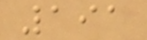191
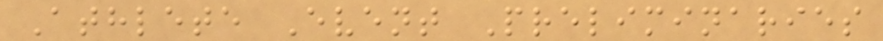Athlete Event Preliminaries
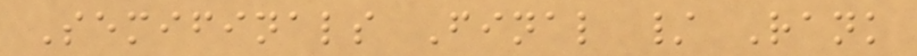Semifinals Final / Rank
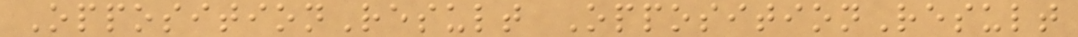OppositionResult OppositionResult
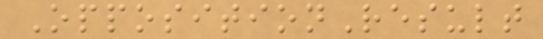OppositionResult
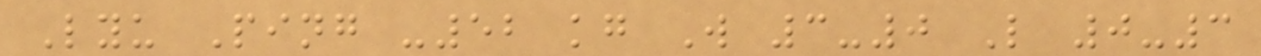Lyu Ping -52 kg W 3-0 L 0-3
